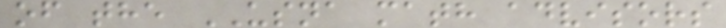of the USNA math advisors
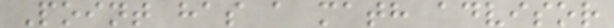Point has a math advisor
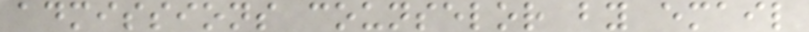admissions counselor by email
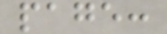page:
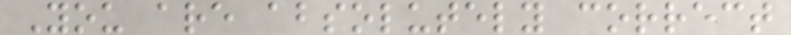You are absolutely correct
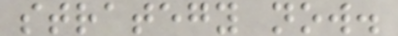strategy now.
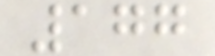177
